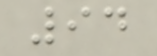94
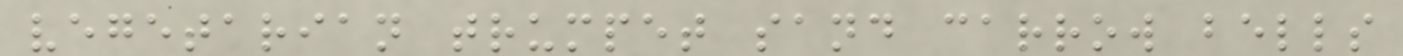vegetarian trumpet sand carrow bells
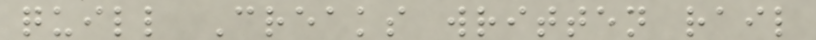quill Creaks written rail
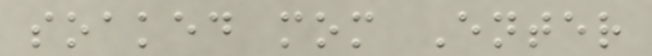soaked mom Enter
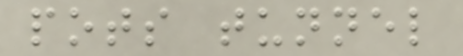pots tunnel
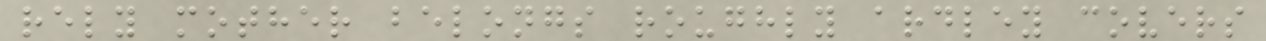rely mother belongs roughly ardley covers
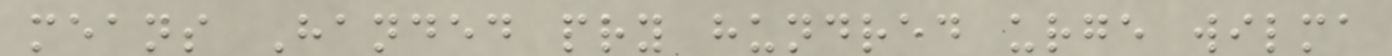means Handed pry hundred urge wilma
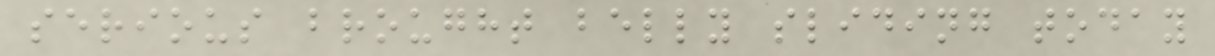serious brought belly sliding today
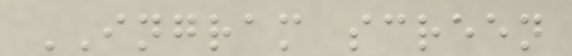INGRAM screen
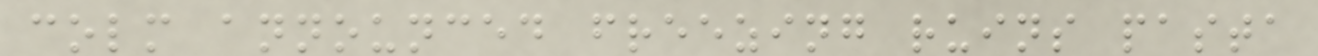colm announced freezing ruins pasta
